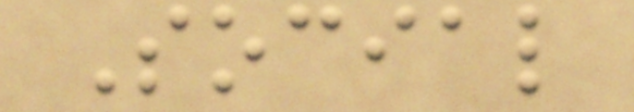Social
